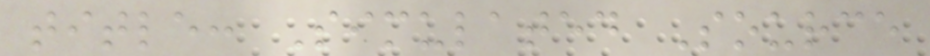title: Simulated Source
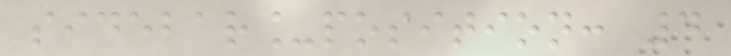sidebar_position: 4
